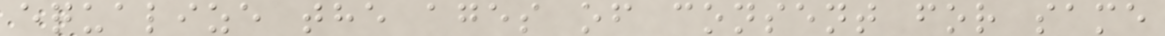equalize the ages of consent for same
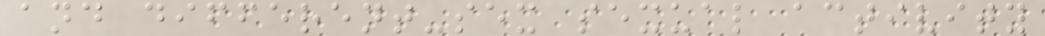and different-sex sexual activity
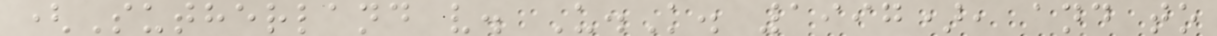(Sutherland v. U.K. 1997), and to
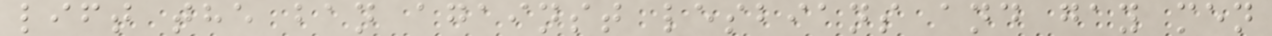lift the ban against lesbians and gay men
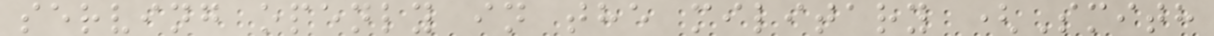serving openly in the military (Smith
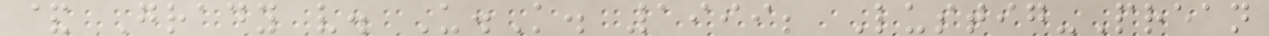& Grady v. U.K. 1999; Lustig-Prean
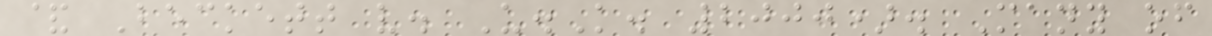& Beckett v. U.K. 2000). Many of
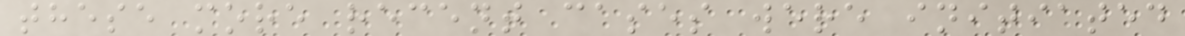these more recent cases were initiated
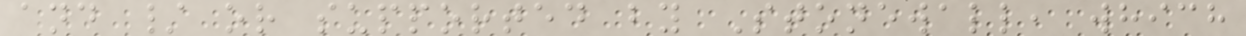and / or supported by Stonewall, which
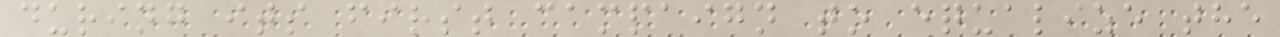during its first campaign to equalize the
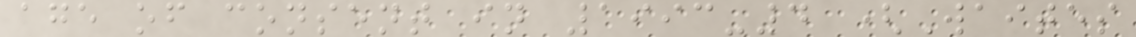age of consent in 1993-4 (Waites
